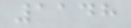1148
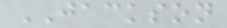JACKSON
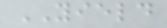YIELD
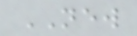NEW
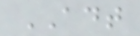ADT
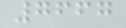7667
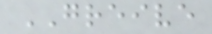GREIVE
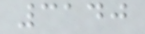3140
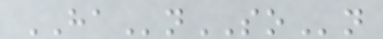HAnSOn
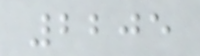2205
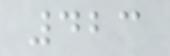423
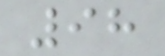98
